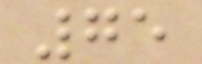75
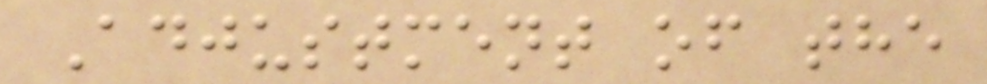Adjustment of the
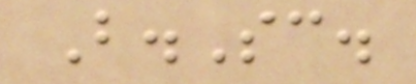B.Sc.
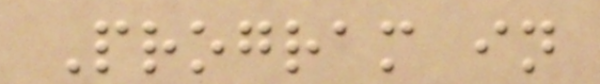Program in
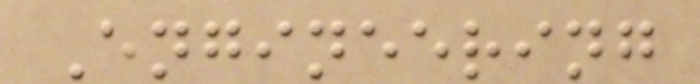Engineering
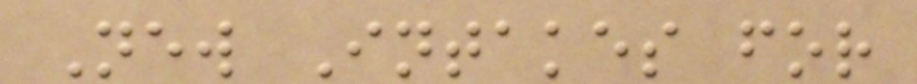New Intakes for
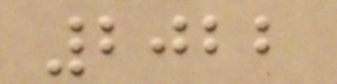2022
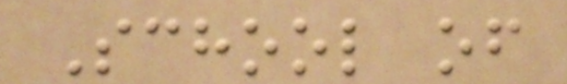School of
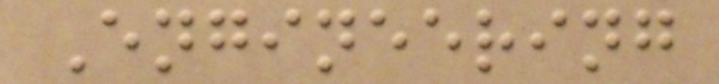Engineering
